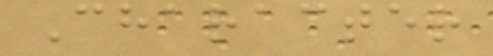Character
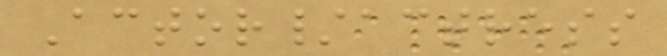Actor/actress
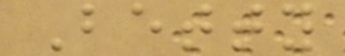Betty
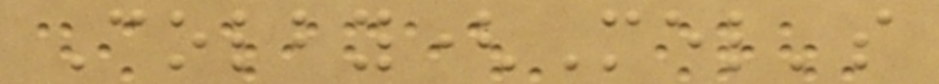Colby(Mel's
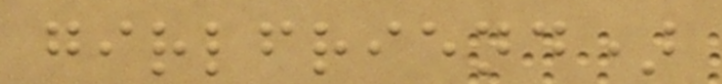girlfriend)
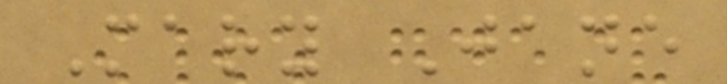Mary Jane
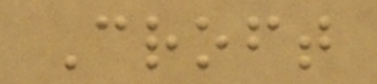Croft
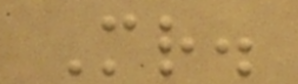Mr.
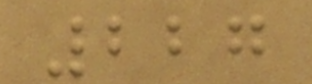227
